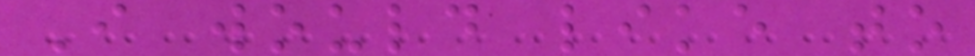I would like to
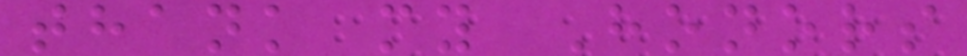thank my Honors
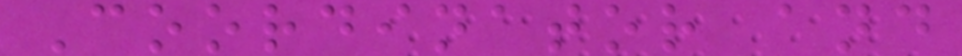Coordinator and
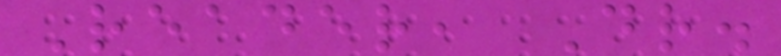Reader, Dr.
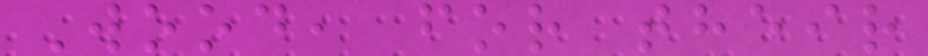Wood, for their
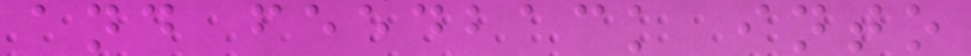and feedback into
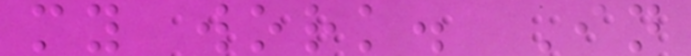my work. In
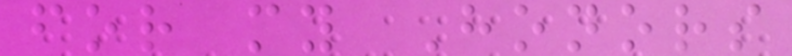for my Honors
